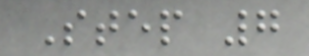Step 7
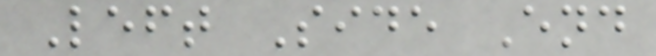Left Side End
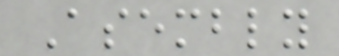Asembly
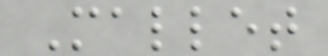Mallet
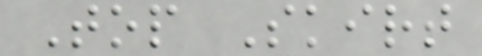Top Skirt
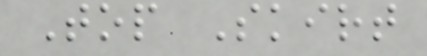Top Skirt
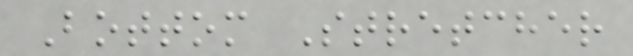Bottom Stretcher
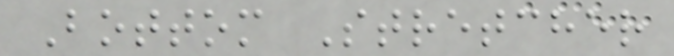Bottom Stretcher
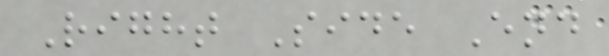Right Side End
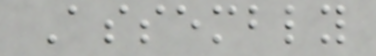Assembly
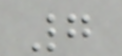7
